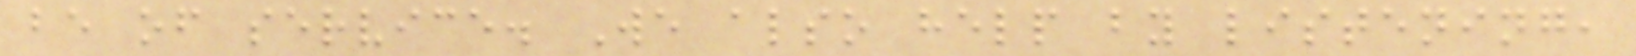be of service. We also help by listening,
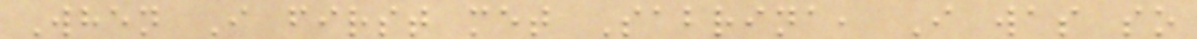When I first met Sabrina, I was so
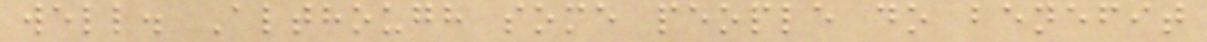well. Although some people do benefit
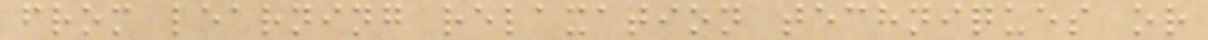from learning relaxation techniques or
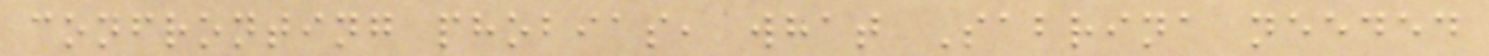confronting phobias, what Sabrina needed
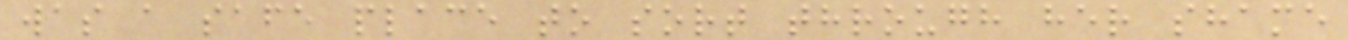was a safe place to sort through her shame
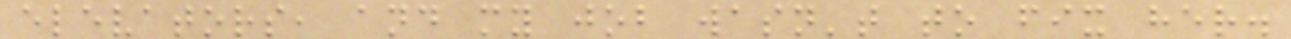elevators, and my job wasn't to fix her.
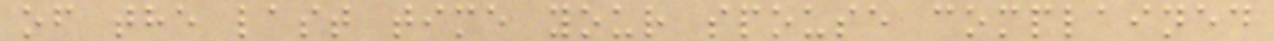of the last time your spouse complained
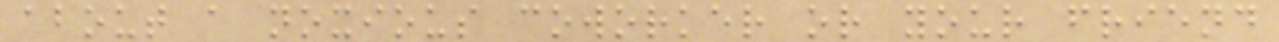about a noxious coworker or your friend
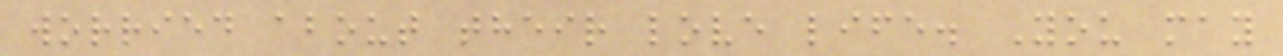worried about their love life. You may
